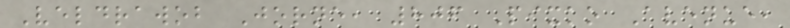Veldrawob Jorne, 806 Pixko Avenue,
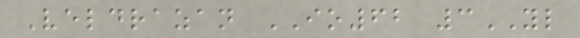Veldrazan IO62 3YL
